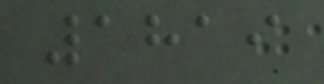1819
